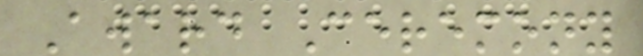Award Ceremony
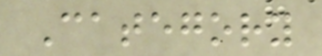Category
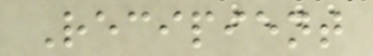Recipient
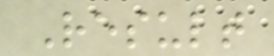Result
